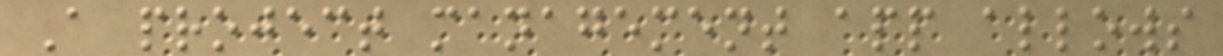A project management app allows
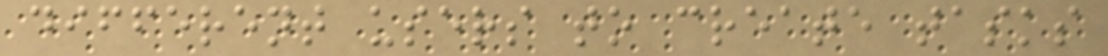different users to create tasks
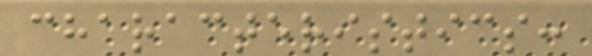characteristics:
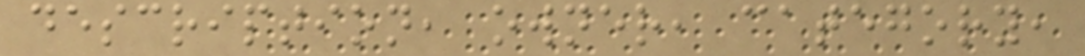description, owner, category,
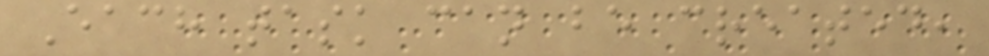Each task can be created,
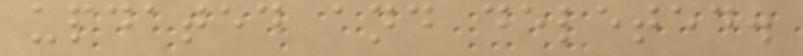updated and deleted.
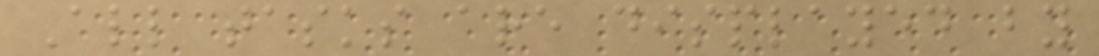All tasks are displayed by
